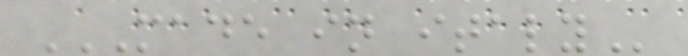MADE IN ITALY
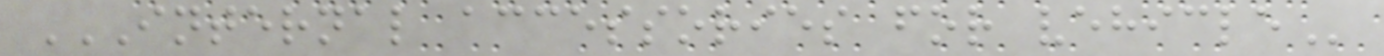INTERNAL ACCESSORIES FOR VEHICLE
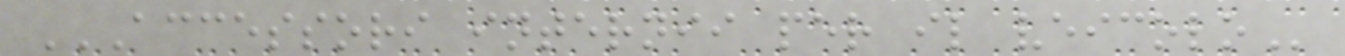ACCESSORI INTERNII PER IL VEICOLO
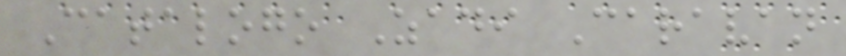Catalogo Zadi Caravan
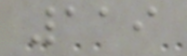119
